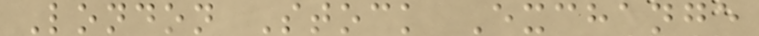London Stock Exchange
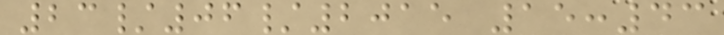23/06/2015 15:43
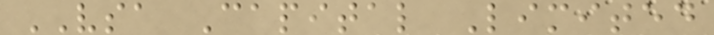VSA Capital Limited
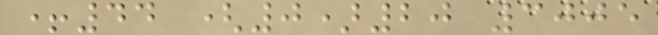+44 (0)20 3005
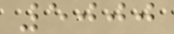5000
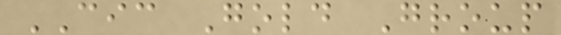CIC Gold Group
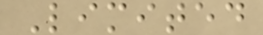Limited
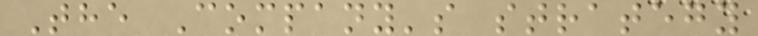The Company's strategy
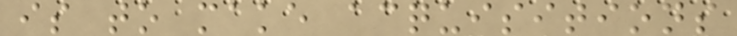is to make acquisitions
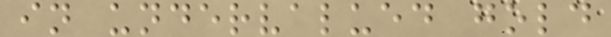in undervalued gold
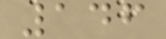146
